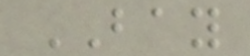BAY
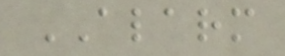ALARM
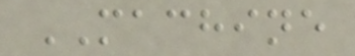MACHINE
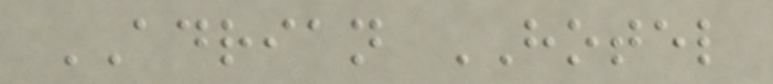ADRIAN HOTEL
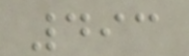493
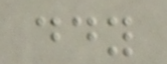ddy
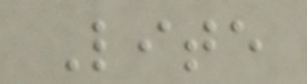Lite
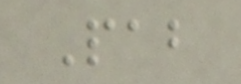Pab
